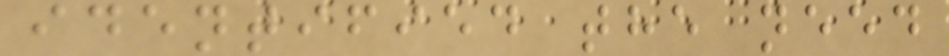identified the need
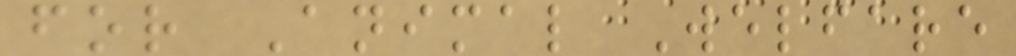for Animal Welfare
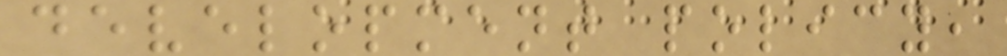development policy,
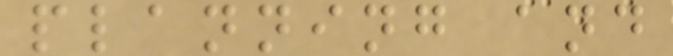planning and
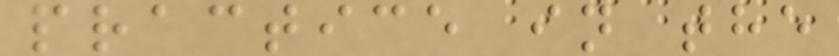practice in the
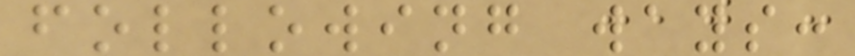following ways:
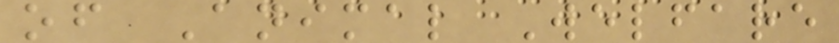of Animal Welfare
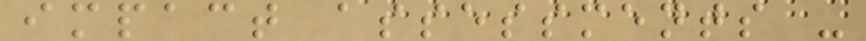impact assessments -
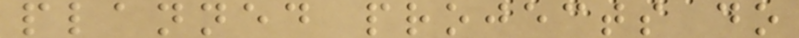planned projects do
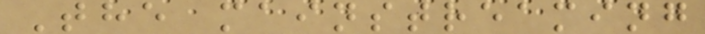The mainstreaming
